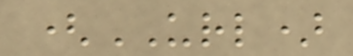(URL)
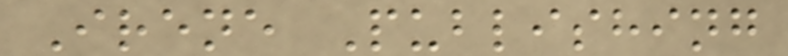Irene Publishing
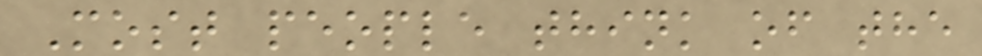Most people think of the
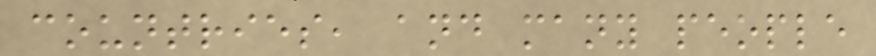countries, and many people
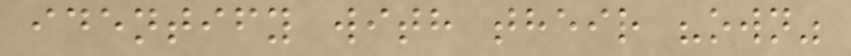identify with their "own"
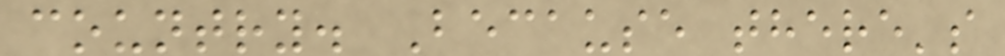country. Because there's
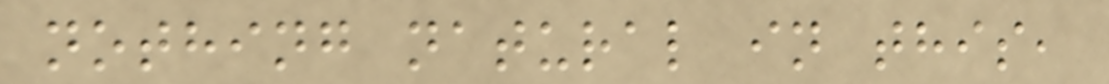nothing natural in this,
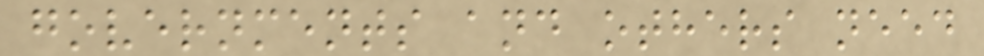governments and others need
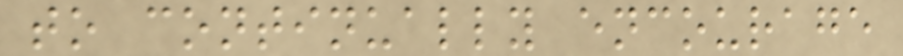to continually encourage
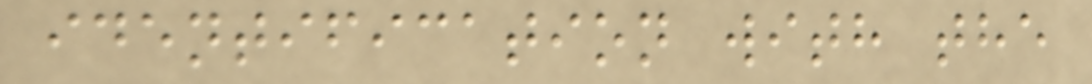identification with the
